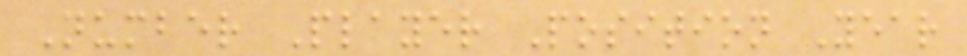Number Player Position Year
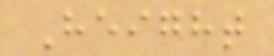Height
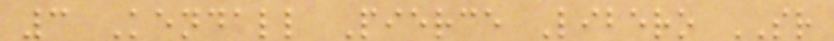3 Kendall Pierce Libero SR
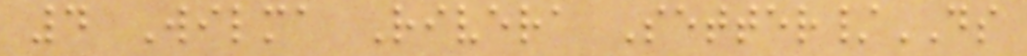4 Wilma Rivera Setter/DS
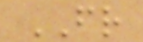FR
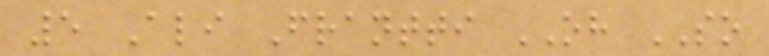5 Ali Frantti OH SO
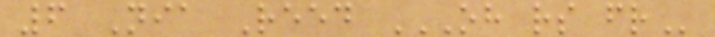6 Nia Reed OH RS FR
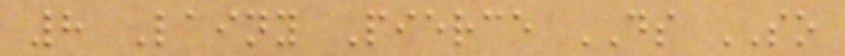8 Lainy Pierce DS SO
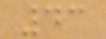43
